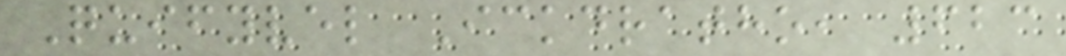Quifyvel Ickdratho, 623
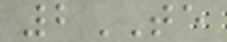2TE
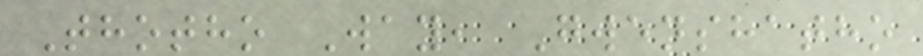Thotho Way, Gwenshatho
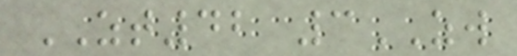ZT42 3ZW
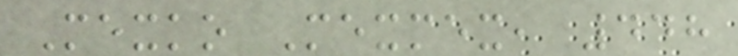Mexko Mexmex, 448
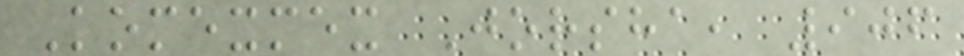Komexmex Jorsha, 906
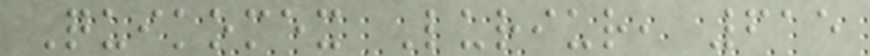Quikomex Luriur, 615
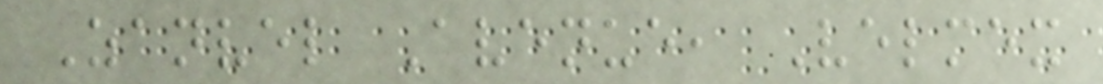Zanvel Avenue, Velmex
